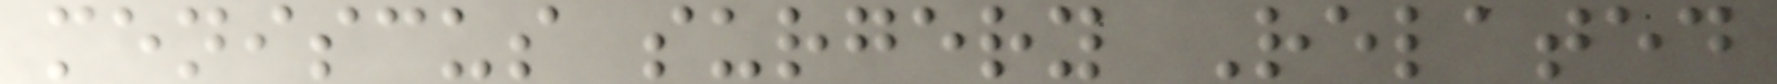meniscus surgery Related
